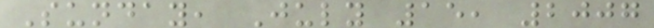Sunday, July 15, 2007
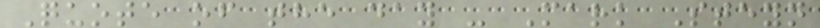Quote of the day - Mark Steyn
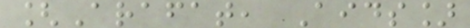[Arafat, Aids]
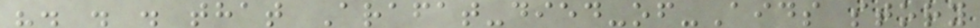". . . that Arafat-died-of-Aids story
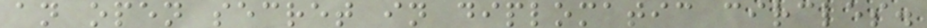an open secret in diplomatic circles.
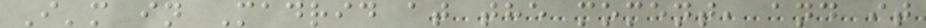I'm in Madrid at the moment, and it
